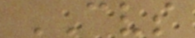CVS
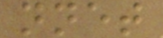nnet
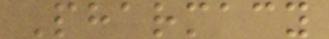Pharmacy
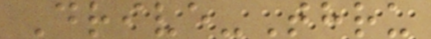Drive-Thru
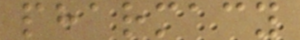pharmacy
